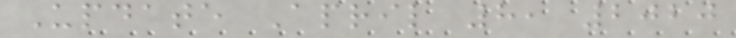Update April 8, 2020
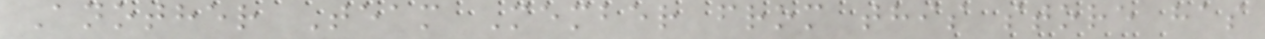Another Team Member from this store has
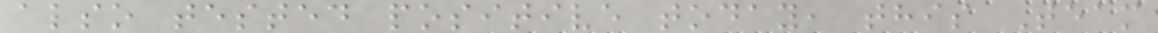also tested positive today, this Team
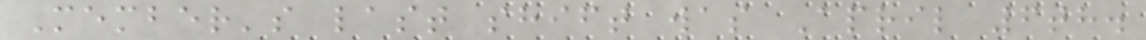Member's last shift was April 6th.
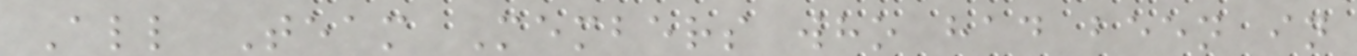All Team Members who had been in
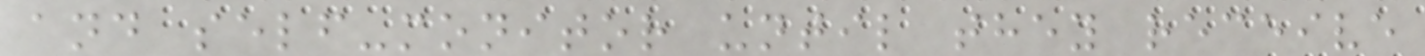and self-monitor until they receive
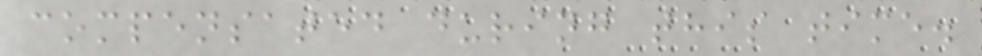compensated during this time.
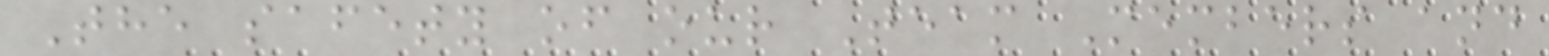The safety of our Team Members and
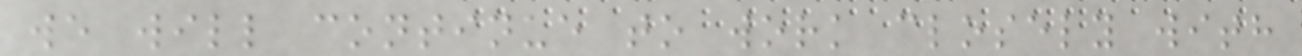we will continue to work closely with
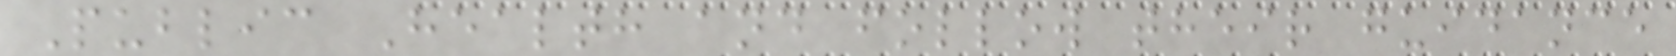Public Health and follow their guidance
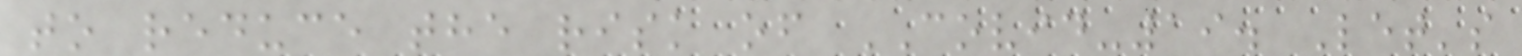to reduce the risk of COVID-19. Let's
